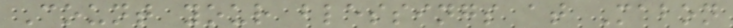Count your blessings at Mabon
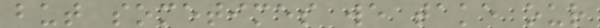but sometimes we take our
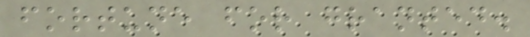fortune for granted.
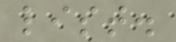list.
